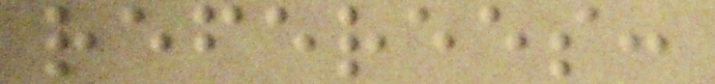referees:
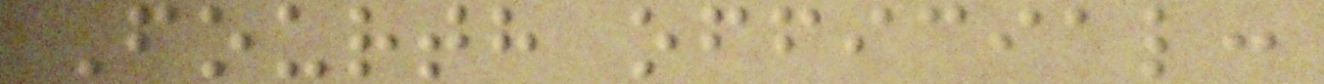Fourth official:
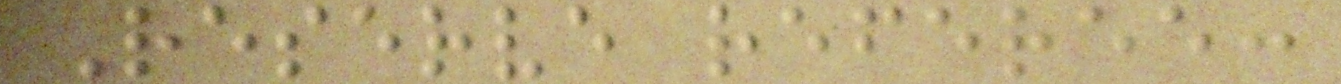Reserve referee:
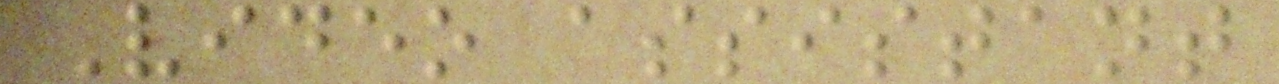Video assistant
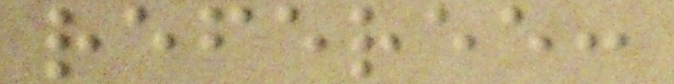referee:
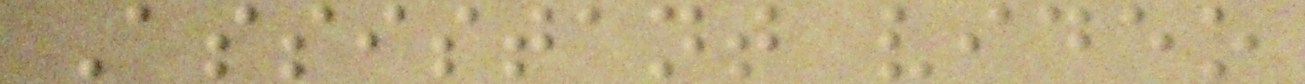Assistant video
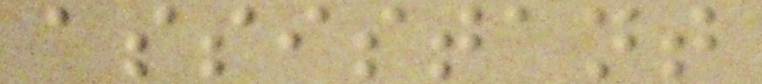assistant
